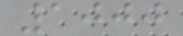1000
